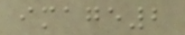image2
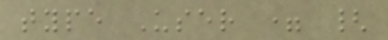type User = {
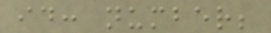id: number;
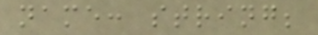name: string;
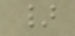}
